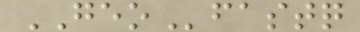GEOfastq
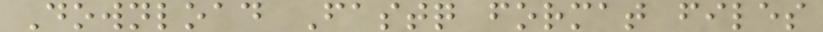Download Fastq format files
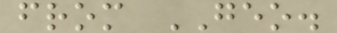from GEO.
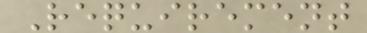Requirement
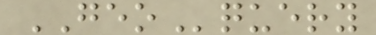GEOquery
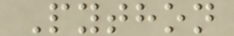Python
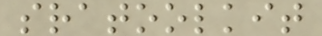sratoolkit
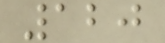120
